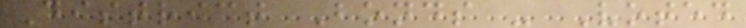District Bonds - Voted
